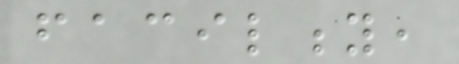facility,
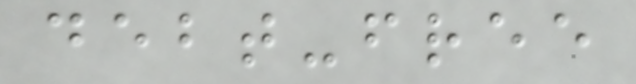debt-free
